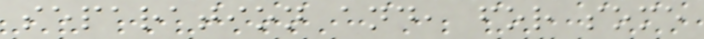separation and, for some
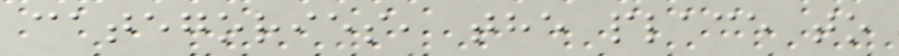categories, the place to
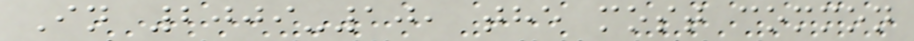In 2009-10, the most common
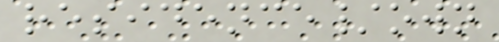residence/own
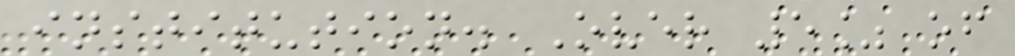institution. Over 5% of
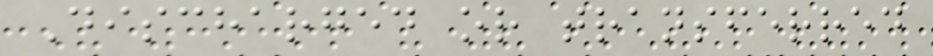Discharged or transferred
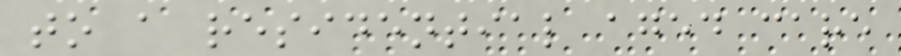to a residential aged care
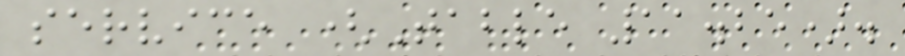service (Table 11.25).
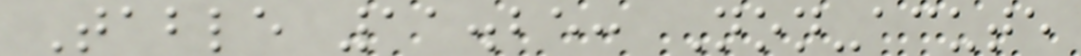Table 11.25: Non-acute
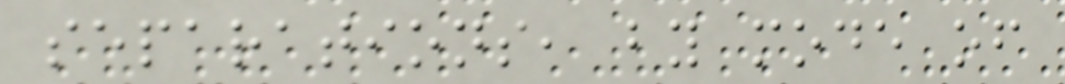separations, by mode of
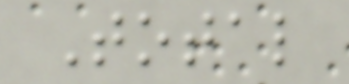Total
